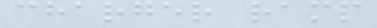charger ramp
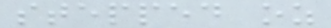stepped oz
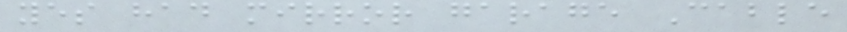yes had mirror garage Cable
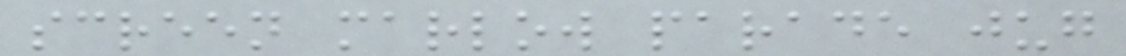screen marlow parade jug
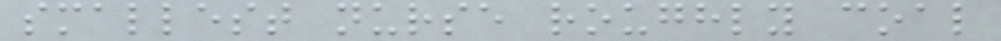smallest nurse roughly coal
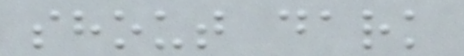shout dark
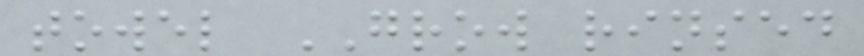towel GROW rinsed
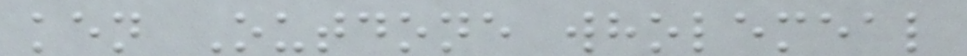ken Outdone wholemeal
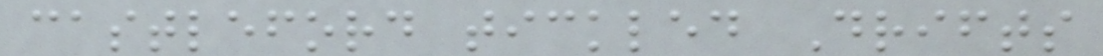castleford tickled Drifts
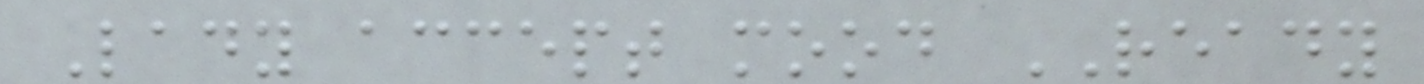Lady accept mood READY
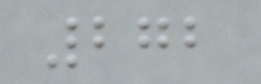272
